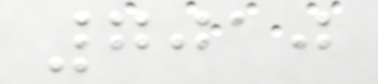7010
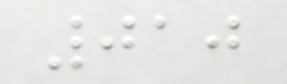010
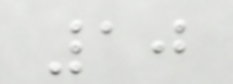10
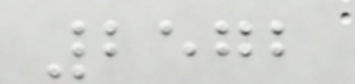2572
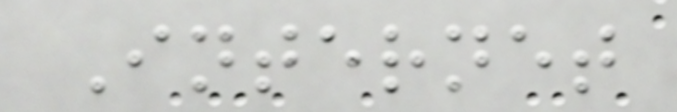Internet
